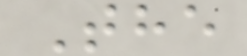The
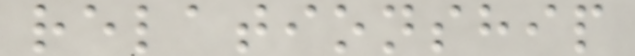relationship
